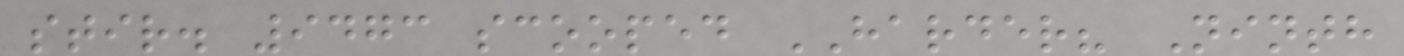stir. 9473 scooped HARDER? Ninth
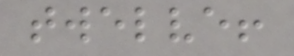twelve!
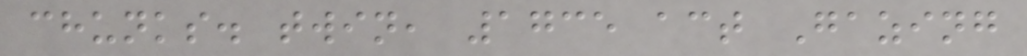chunks. twin, 1735 act Gazing
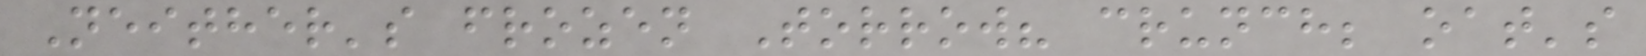Neither's frozen Torrow? crunch; oat's
